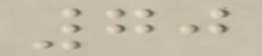70
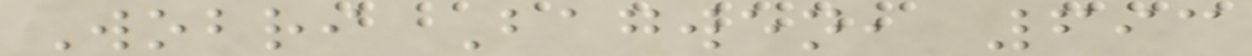Wobri Bagwen, 693
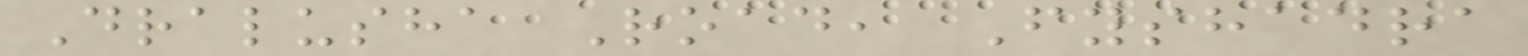Dralusha Road, Fyshadra
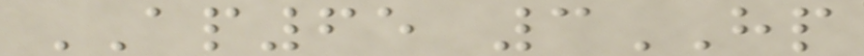AP65 3HP
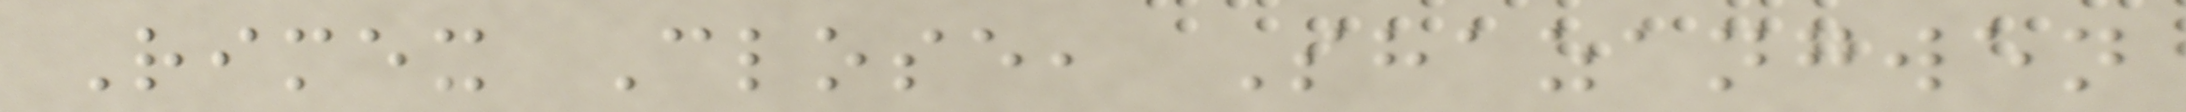Rimex Close, Shazangwen
